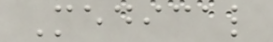Medical
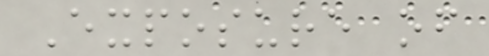Exposure of
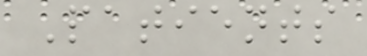Patients
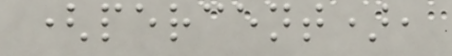(percent),
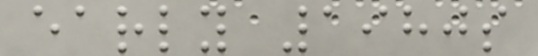early 1980s
